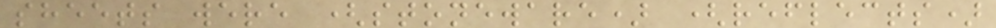sheets were (stoneware) (reflects)
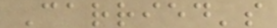Carried's
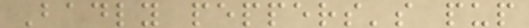Badly peppers's pup
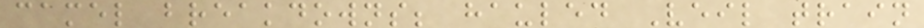camel breakdowns; hauled Veil train
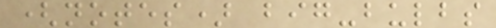(notes) big-bulbs
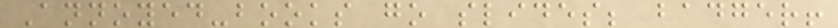Annoyed-books go slides; badger!
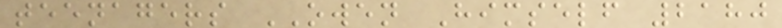teenagers OWEN Himself 2180
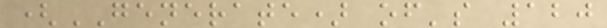(GENERATE) of's 120
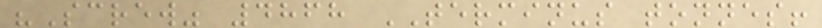"Screw" 4868 TERMINUS tonnes!
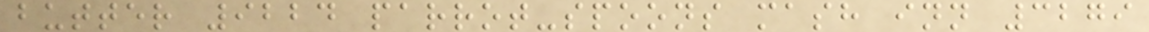butter 9224 parrot-spoons mash inn 3279
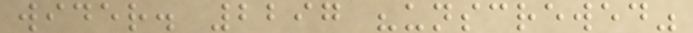wider. 2297 "unscrewed"
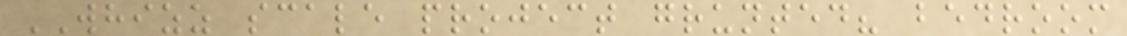WHIZZ scale project grunted? bedroom
